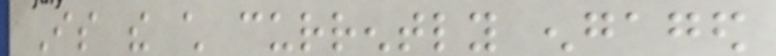Is the child currently engaged
